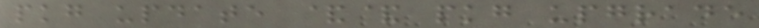pkg update && pkg upgrade
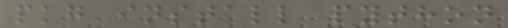pkg install python
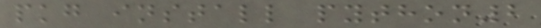pkg install python2
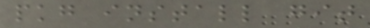pkg install git
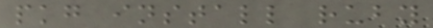pkg install ruby
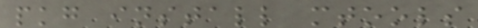pkg install mtools
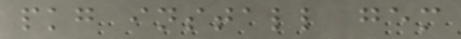pkg install gem
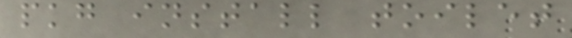pkg install toilet
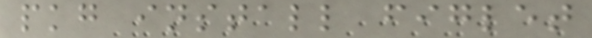pkg install figlet
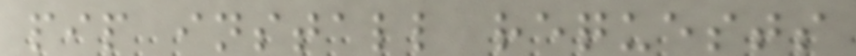pip install requests
